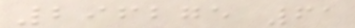296275 61
